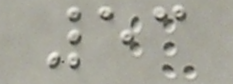53
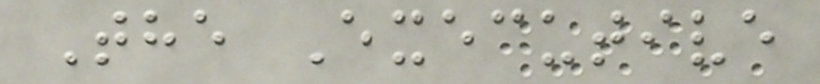The Executive
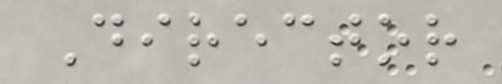Director
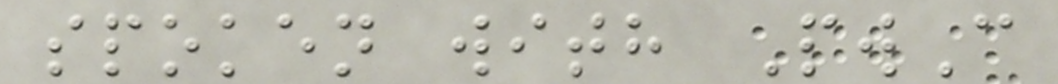spoken with PwC
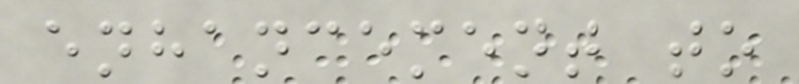enhancement to
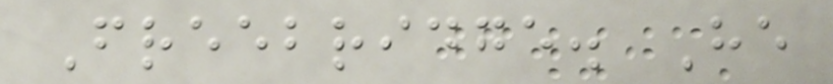Freebridge. He
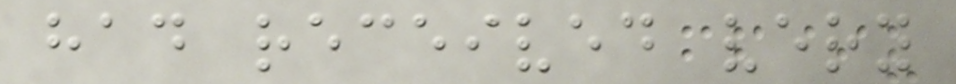had received very
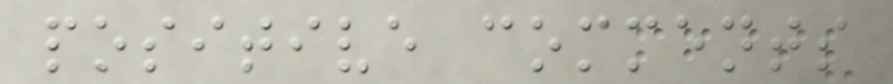positive comments
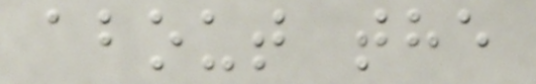about the
